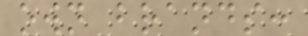own brands:
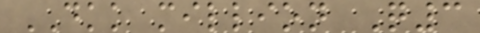DKK million Q3
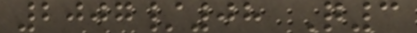2007/08 Q3
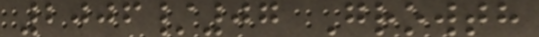2006/07 Growth
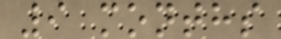9 months
